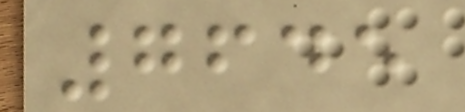7645
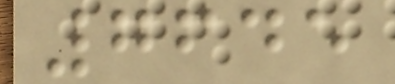7645
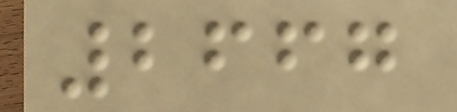2667
